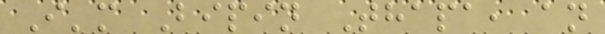I'm Bipin Thapa, an
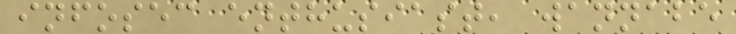infosec enthusiast, wannabe
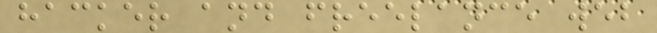hacker and freelance web
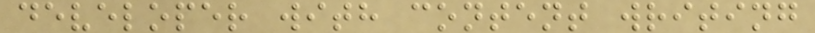developer with content writing
